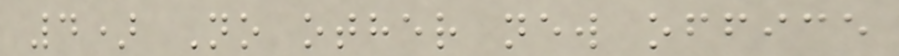4) No other new office
